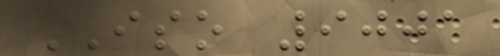ISO 9001
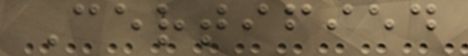Certified
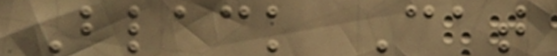Black Cat
